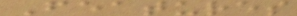Features
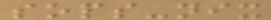sops-nix
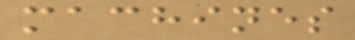machines
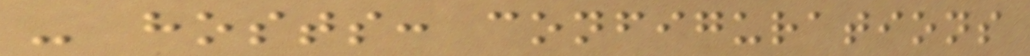- hosts: configurations
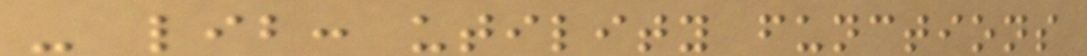- lib: utility functions
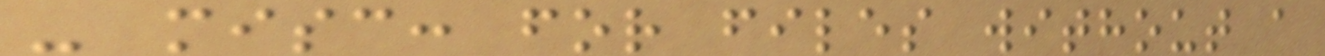- misc: for files without a
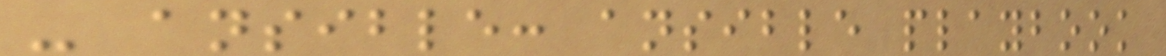- ansible: ansible playbook
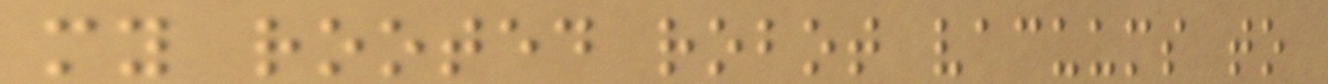my rooted robot vacuums to
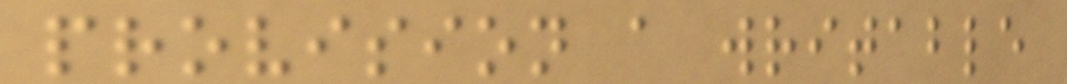provision a writable
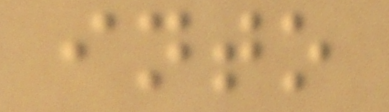into
